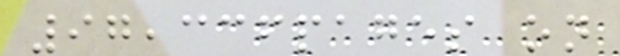97,336pages on
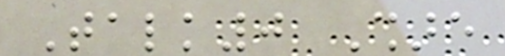Talk0 Share
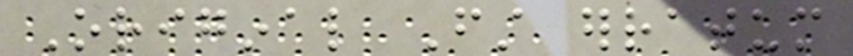Original First erratum
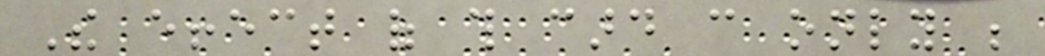The effect of this card can only be
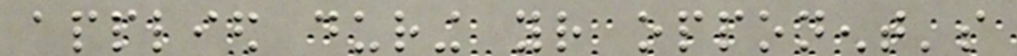applied during your opponent's
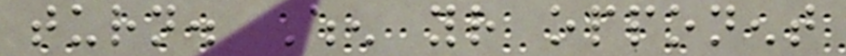turn. When your opponent
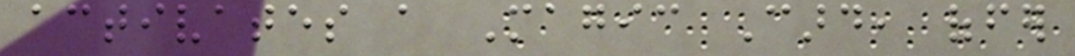activates a Magic Card, offer
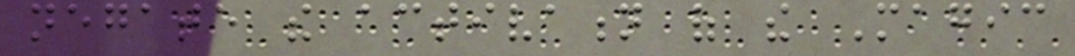negate the activation of the Magic
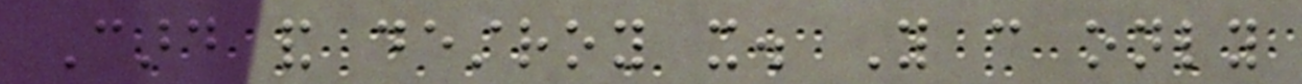Card and destroy it. You can only
